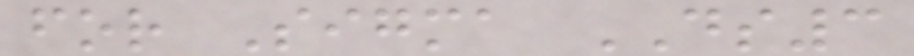for Sigma DS3
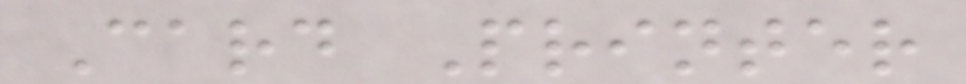Card Printer
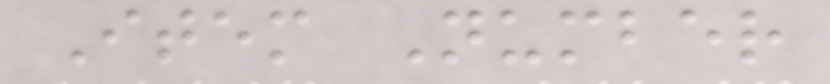Item Number
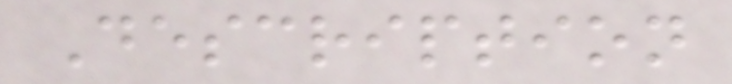Description
